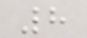8
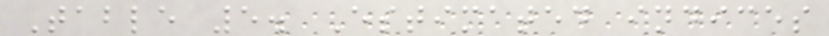Table 5. Estimated indices
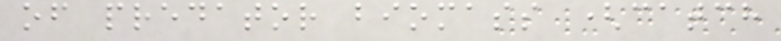of predator biomass (catch
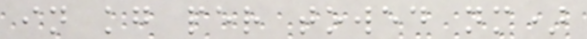in kg per towed nm)
